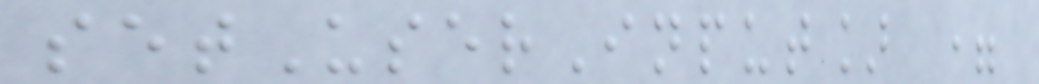setUserInput] =
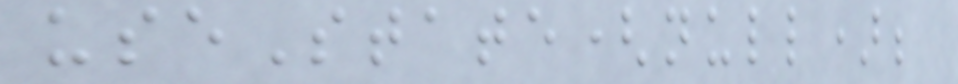useState(null);
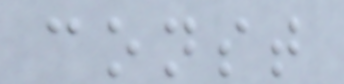const
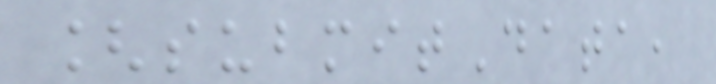[submitData,
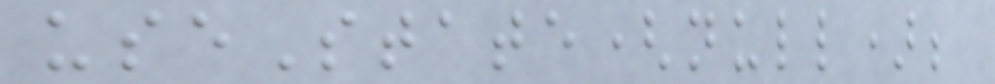useState(null);
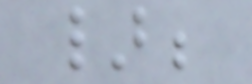};
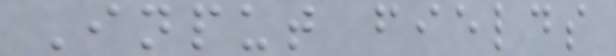Input fields
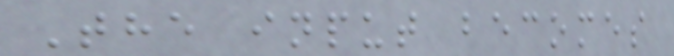The input becomes
